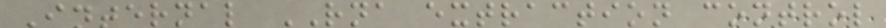Internal RNA extraction control
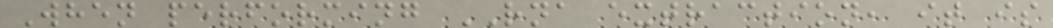When performing RNA extraction, it is
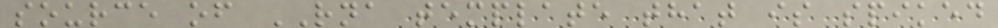source of RNA template that is spiked
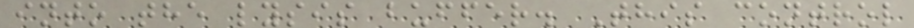into the lysis buffer. This control
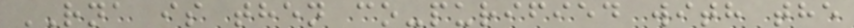RNA is then co-purified with the
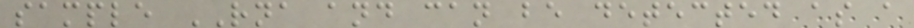sample RNA and can be detected as a
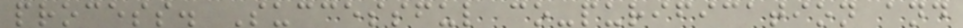process. Successful co-purification and
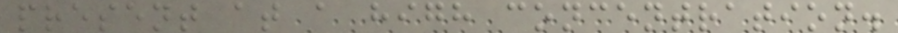present at a high concentration.
